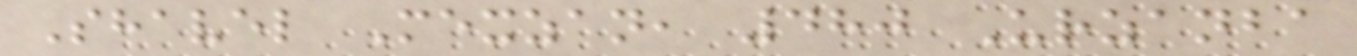Shavel Mexzan, 480 Urzanba
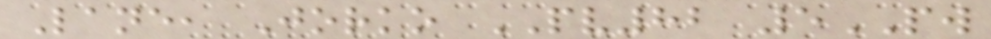Lane, Jorko PV82 5PW
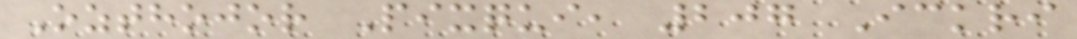Ozthojor Pixqui, 207 Ickri
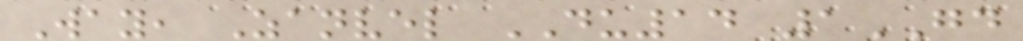Way, Zanvel DU14 1GD
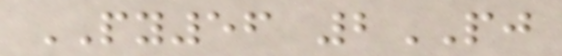PY56 2PJ
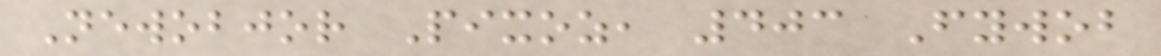Newobjor Pixoz, 403 Fywob
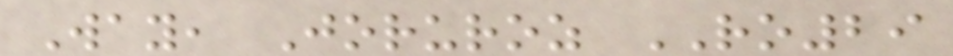Way, Joruroz RO29
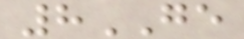8GE
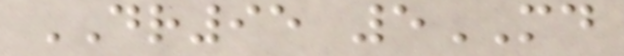DR95 5MD
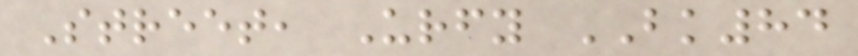Street, Urfy BK84
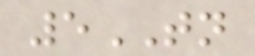5TN
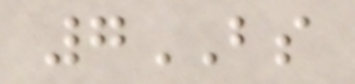7BS
